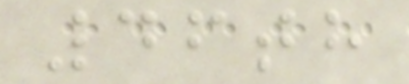46th
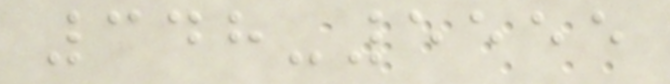348-5555
